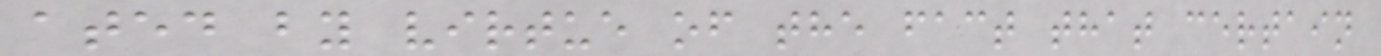ated by virtue of the fact that certain
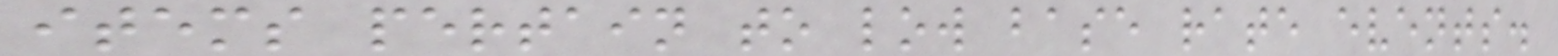items pertain to low base rate events.
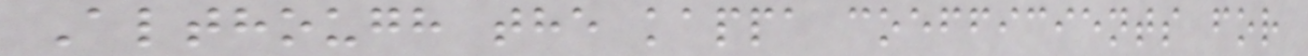Although the kappa coefficients for
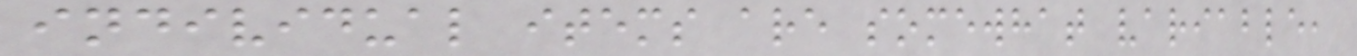individual items are somewhat variable,
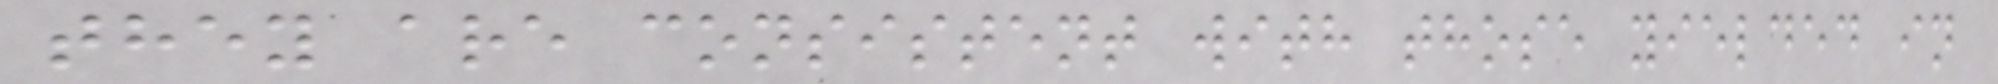they are consistent with those yielded in
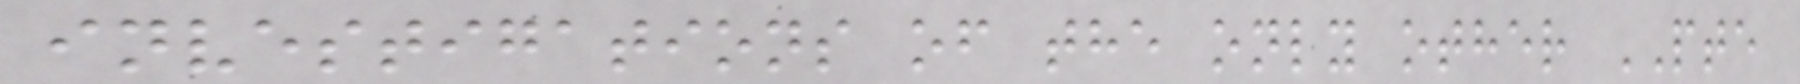investigations of the only other PTE
